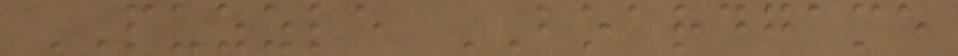PUZZLE BOARDGAME
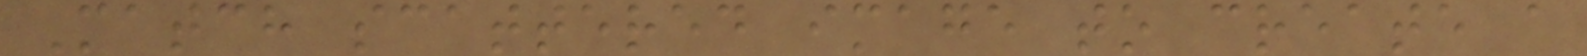Match scattered image to create a
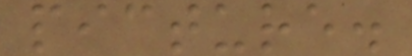picture.
